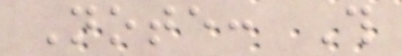Note: This
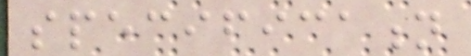specification
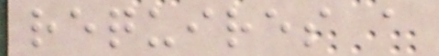requires a
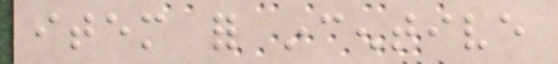item for incentive
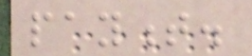payment.
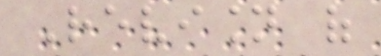Revision of
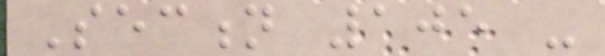Section 105 -
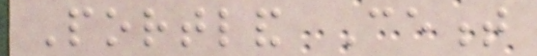Portland Cement
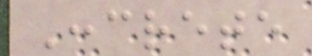Concrete
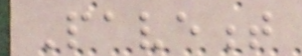Pavement
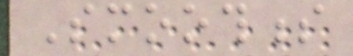Smoothness
